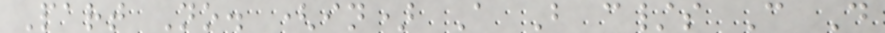Part No. (in) A B c/s C D
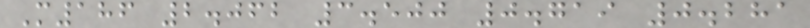M186 2.062 3.500 0.719 0.281
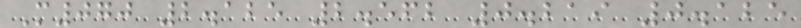M070 2.125 2.562 0.219 0.125
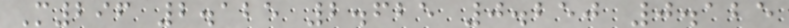M296 2.125 2.625 0.250 0.125
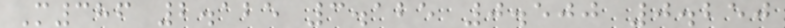M386 2.125 3.125 0.500 0.250
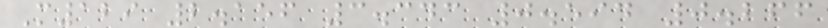M129 2.156 3.343 0.594 0.266
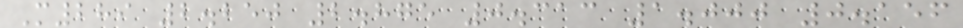M289 2.250 2.875 0.313 1.000 0.156
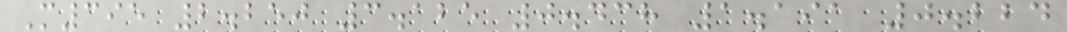M395 2.250 3.125 0.438 1.191 0.224
